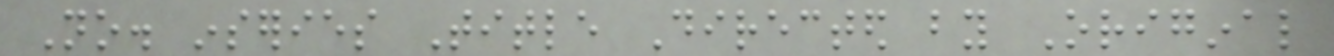No. inseries Title Directed by Original
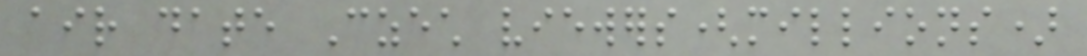air date Czech viewers(millions)
